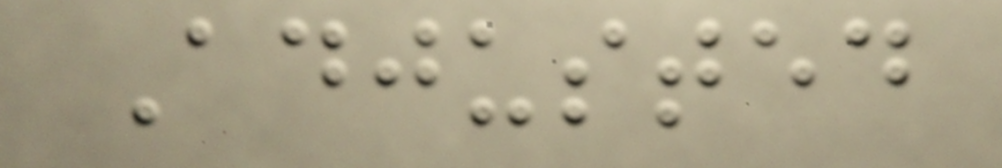Adjusted
